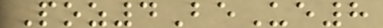Poz4BeUe8
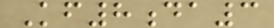Kf8da3
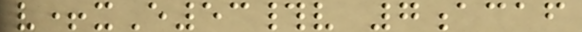v+xE53#v 7acaf
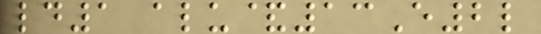ld1 alu&13E2l
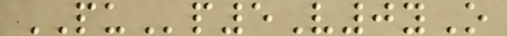PUp5V0yO
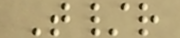T/r
